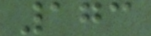173
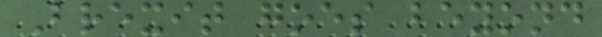Brexit goes beyond
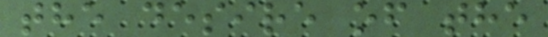the desire of the
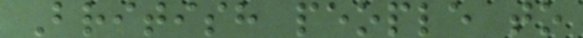British people to
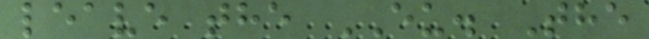leave the EU. The
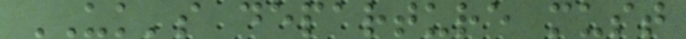UK's departure must
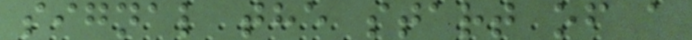signal the start of a
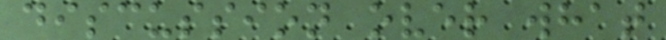discussion over what
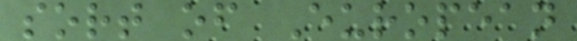sort of European
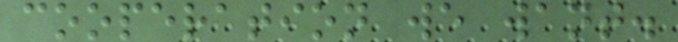cooperation we want.
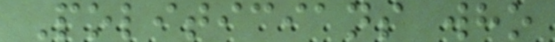Politicians who
